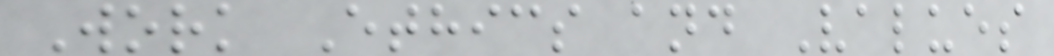Work Ethics and Values
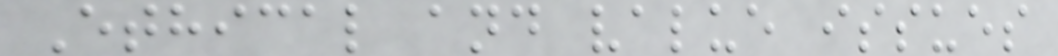Ethical and value issues
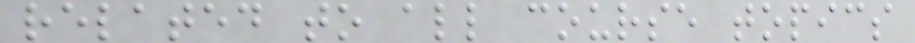related to all course topics
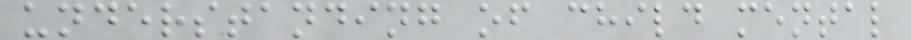understanding of child mental
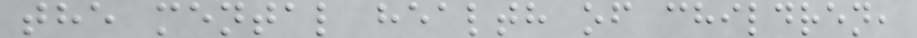the mental health of children,
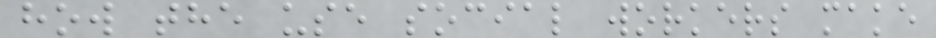how the use social workers make
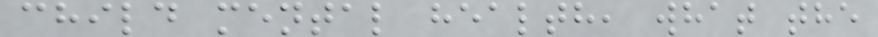child mental health, what the
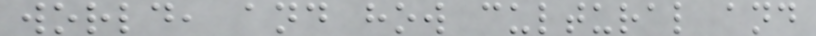world, and how cultural and
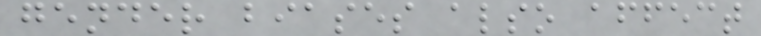gender biases also affect
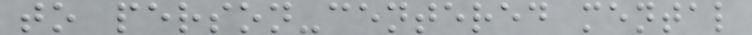to person-centered mental
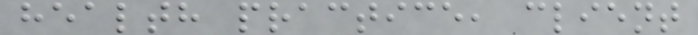health practice, client
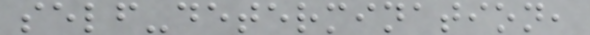self-determination,
